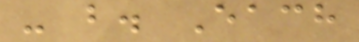- b. Each
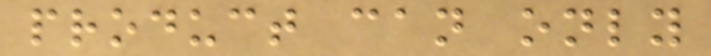product can only
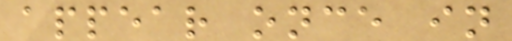appear once in
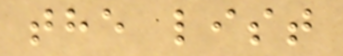the list
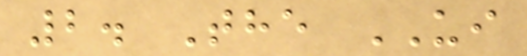2. The UI
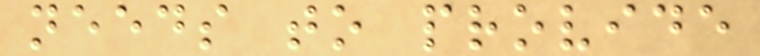needs to provide
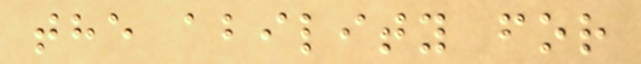the ability for
